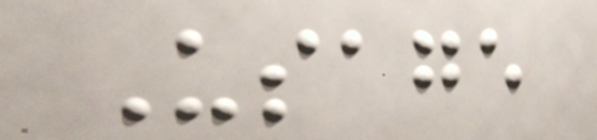Usage
